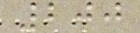200
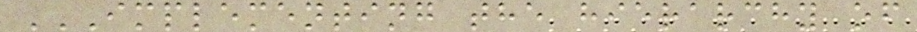IMPLEMENTING THE HIERARCHY OF
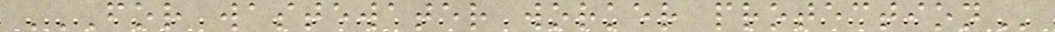FOR WASTEWATER WORKER PROTECTION
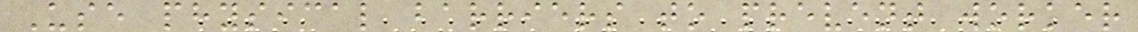Use physical barriers to prevent worker
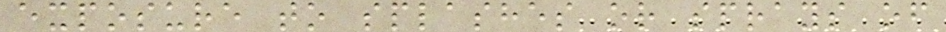exposure to splashes or sprays of
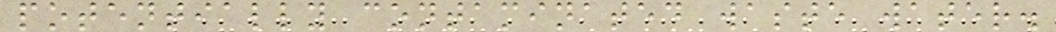potentially contaminated waste water.
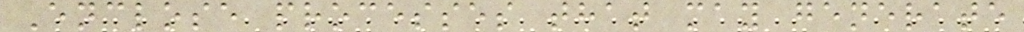Enclose processes that may generate
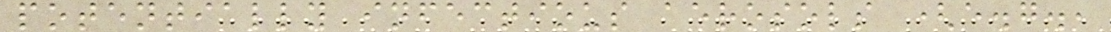potentially infectious aerosols (e.g.,
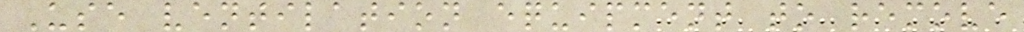Use ventilation equipment to remove
